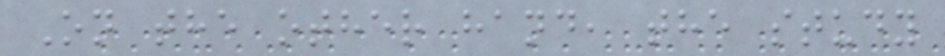On the other hand, the study
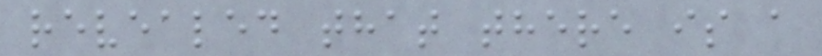revealed that there is a
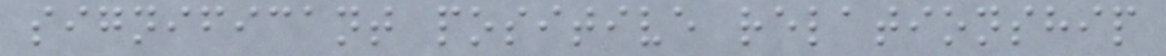significant positive relationship
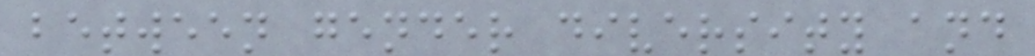between gender diversity and
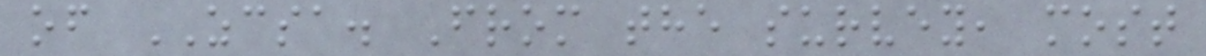of ZCSA. From the survey, most
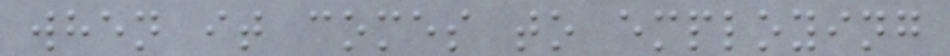when it comes to employing
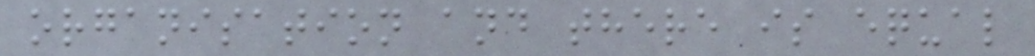organisation and there is equal
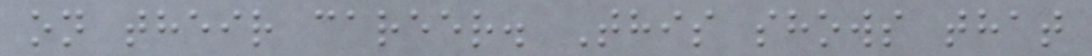on their career. This shows that
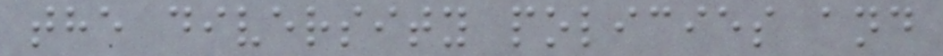the diversity policies and
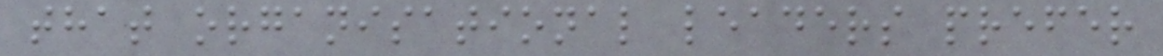that organisational leaders prefer
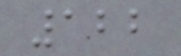122
